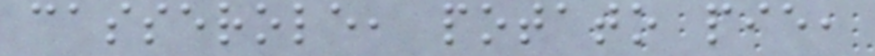casserole, potato pie,
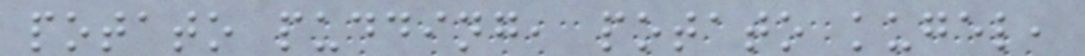potato pudding, potato kugel,
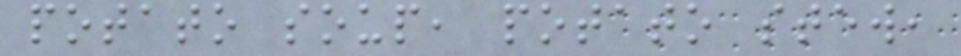potato soup, potato stew,
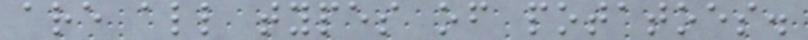are all types of potatoes.
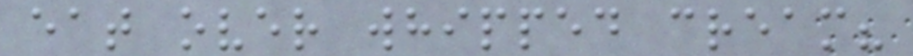eat over whipped cream?
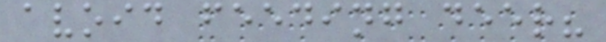avoid feeding deer?
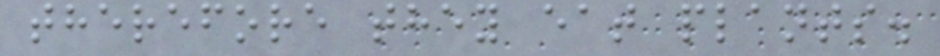therefore they eat plants.
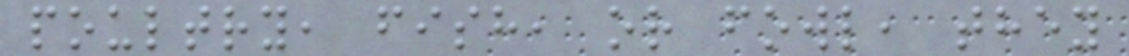poultry, fish, or fowl, they
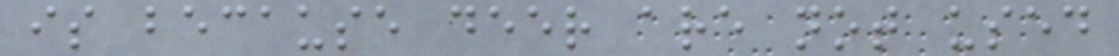is because deer are not used
